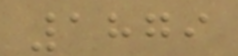1879
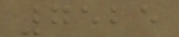7525
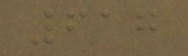617
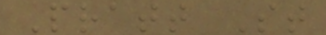Pratt St
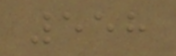558
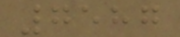7587
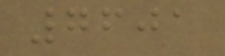7601
